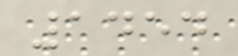1454
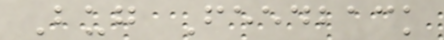Bug Feedback
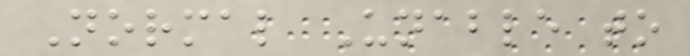Normal Unable to
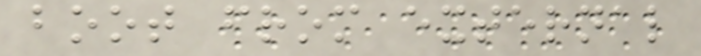boot from external
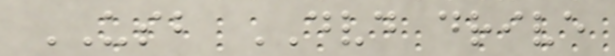USB DVD drive
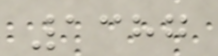1387
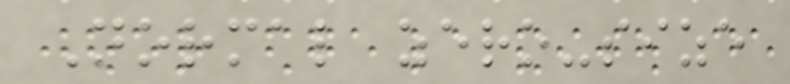Normal zero-size
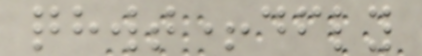qhwt+dfly
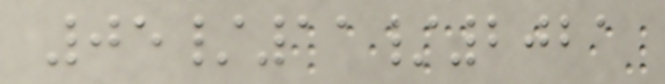05/11/2021
